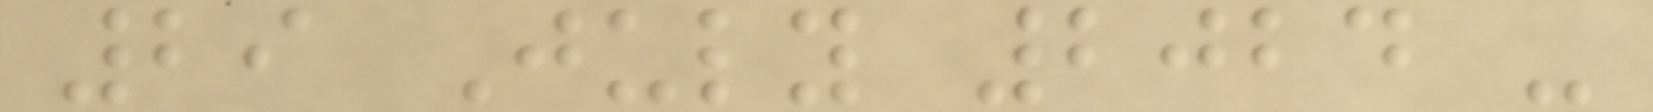29 July 2024 -
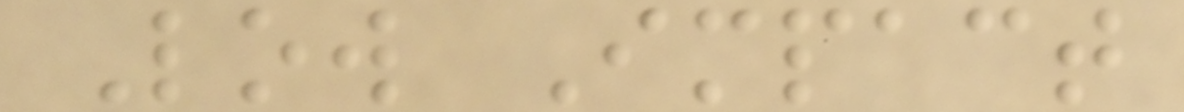Low Impact
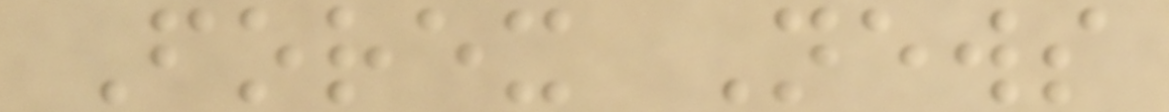Forex News
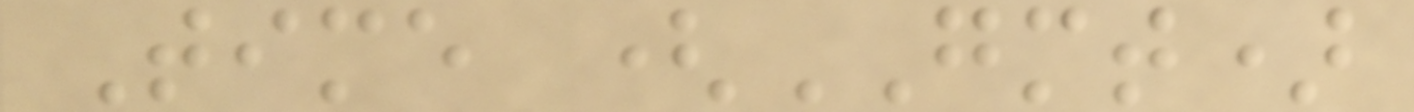Time (GMT)
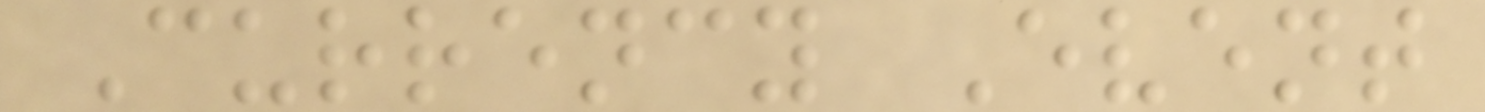Currency Event
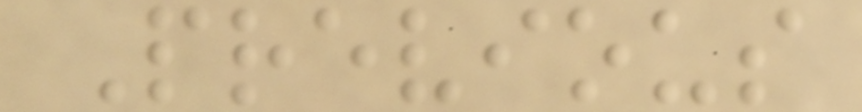Previous
